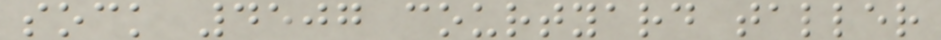sock 4507 courtyard taller
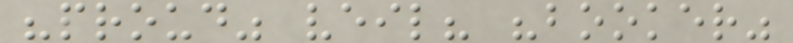"proud" veil? "booker"
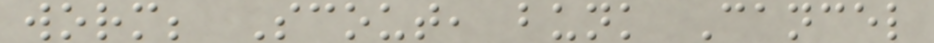worm; Scout, bunk Cancel
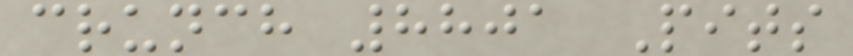crunch 8801 Pits
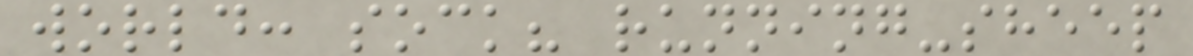world: sock? running-sheep
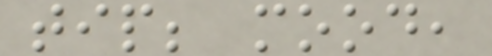tip; mood,
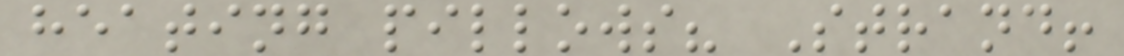heating pillows? Strand!
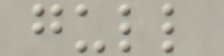gull
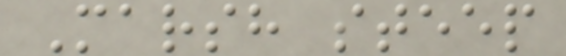Marsh steep
